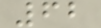62
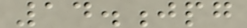14.jpg
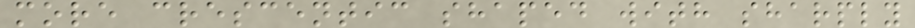more crescentic shaped with sharply
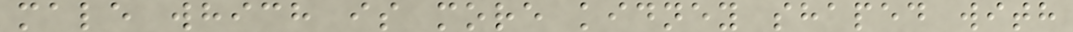male which is more kidney shaped with
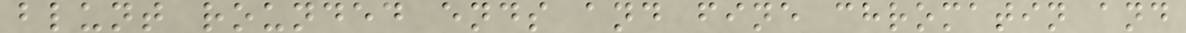blunt rounded ends and fine chromatin and
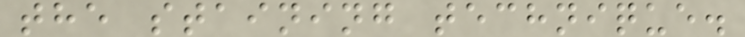the staining technique.
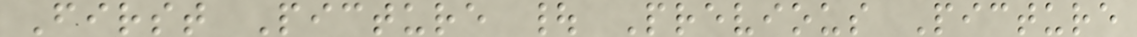First Picture | Previous Picture
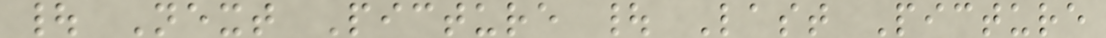| Next Picture | Last Picture
